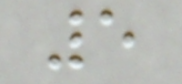5
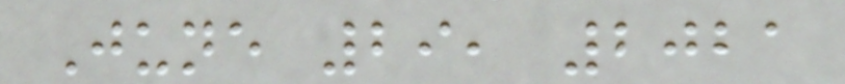June 29, 2021
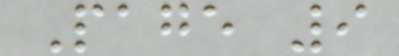Page 9
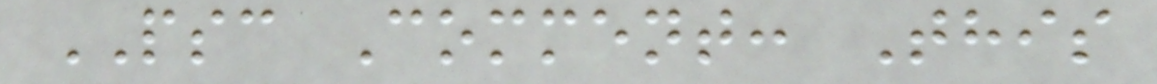PSC Comment: This
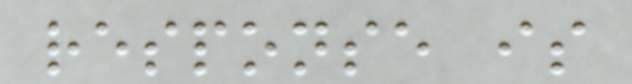response is
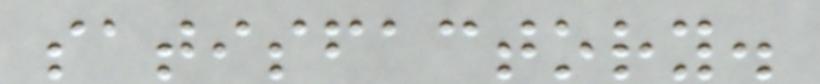satisfactory.
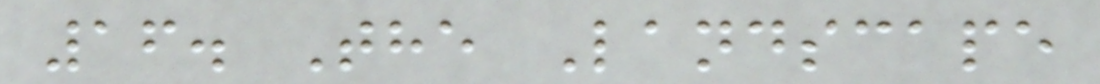16. The Landscape
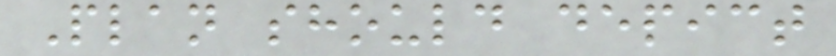Plan should depict
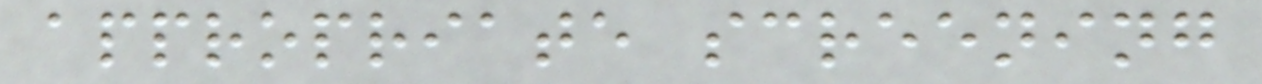appropriate screening
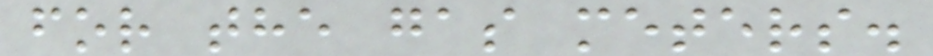for the gas meters.
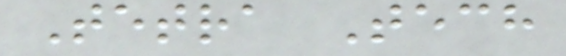Tetra Tech
